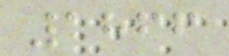1866
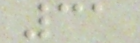31
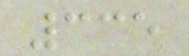335
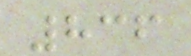836
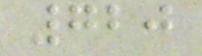720
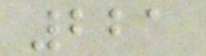221
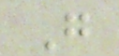G
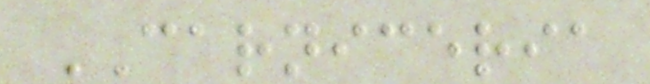CARNICERIA
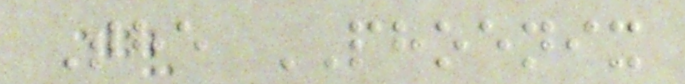The PHOENIX
